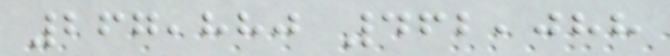267,880 462,088
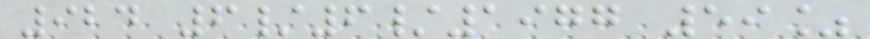924 6/6/1977 59%
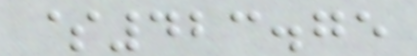$423.75
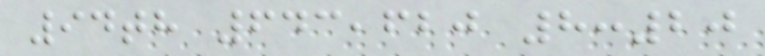94th 643,620 8:20
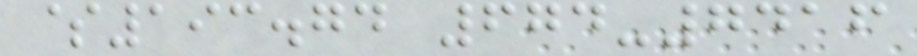$193.74 674-7416
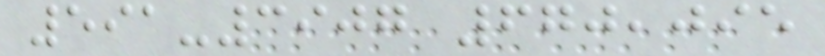591-3907 670,095
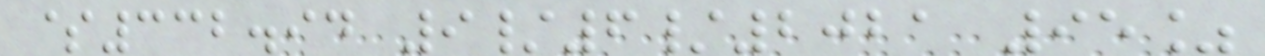$332.94 9/6/2021 95%
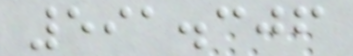591.306
